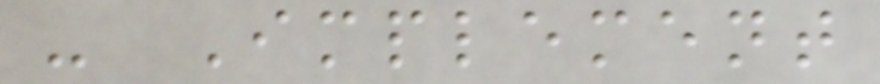- Implement
